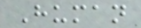Human
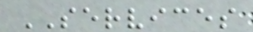SERVICES
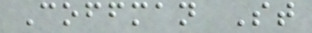Coffman St
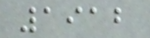1912
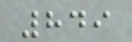849
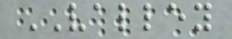VALLEY
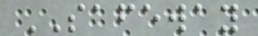SAFEWAY
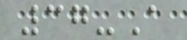37-A
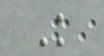K
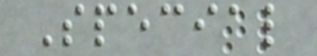Special
